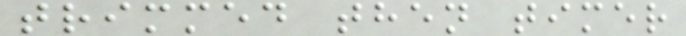trimmed then timer
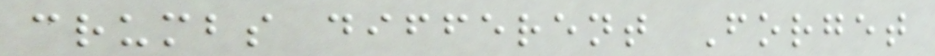crumbs different Forget
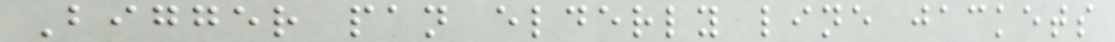Bigger pan elderly line jackets
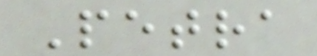Petra
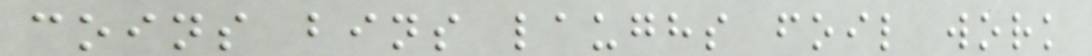coins bins laughs foil work
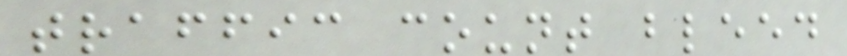traffic count bleed
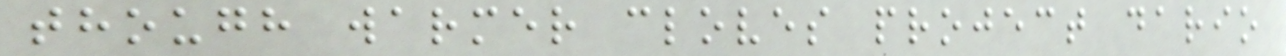though warmer cloves project dario
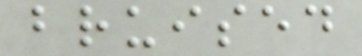bruised
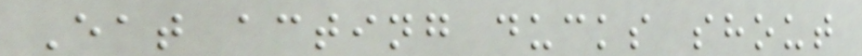Eat acting ducks shout
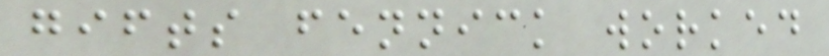gifts fennick worked
